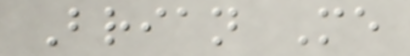Brian Me
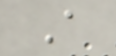A
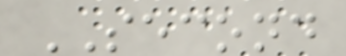SECOND
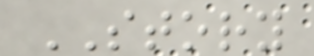STORY
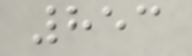853
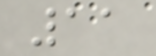11
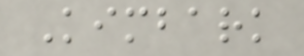Kimbark
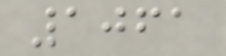1061
